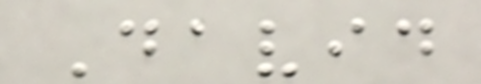David
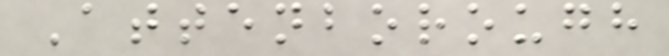Attenborough
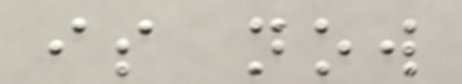is now
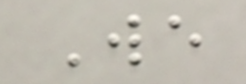We
